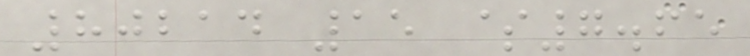80214 15 $7.65
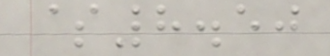$8.50
